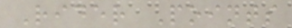Rider Points
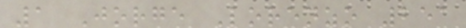1 Jorge Lorenzo 251
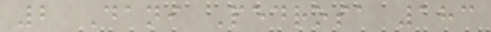2 Dani Pedrosa 183
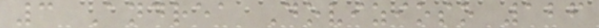3 Andrea Dovizioso 126
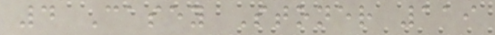4 Casey Stoner 119
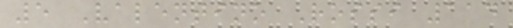5 Valentino Rossi 114
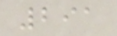291
